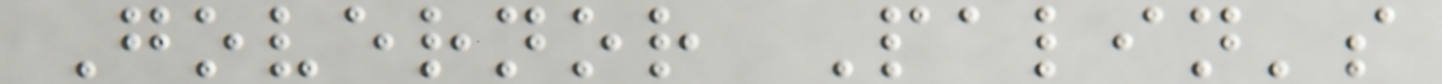Governor Palin's
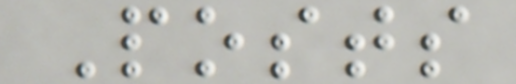Posts
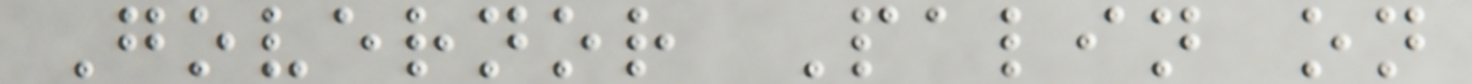Governor Palin on
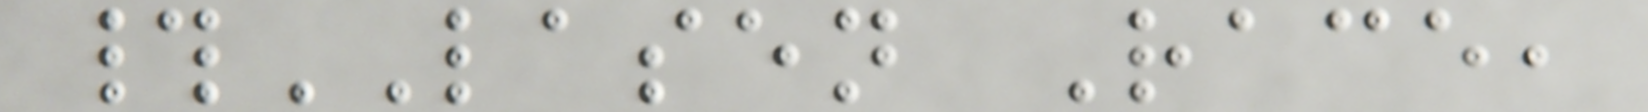#LASEN Race,
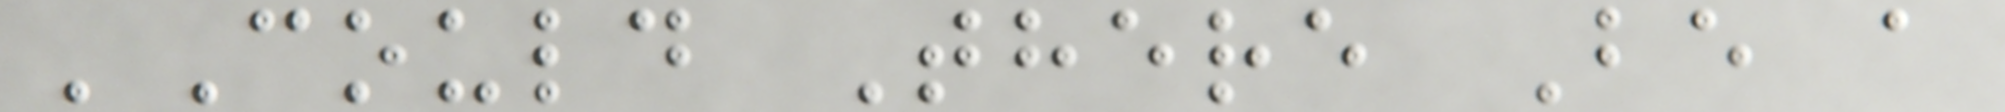'Could There Be a
